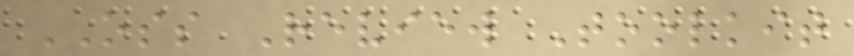OSS Review Toolkit
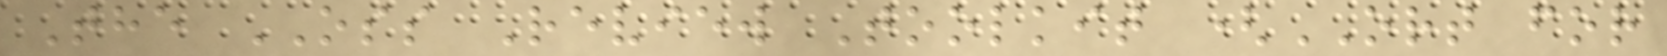The OSS Review Toolkit (ORT for
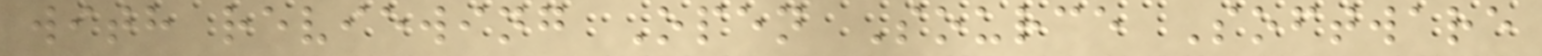with reviewing Open Source Software
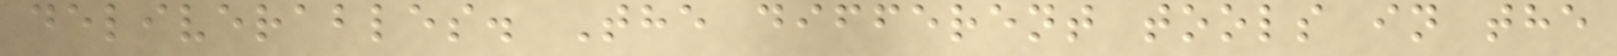deliverables. The different tools in the
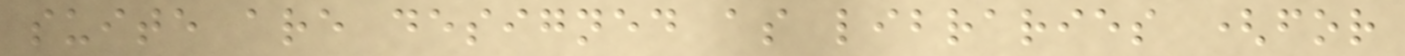suite are designed as libraries (for
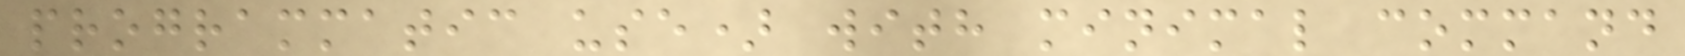programmatic use) with minimal command
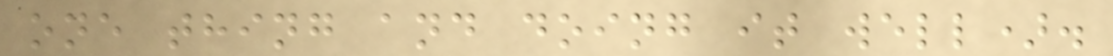one thing and doing it well).
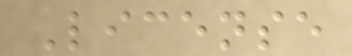License
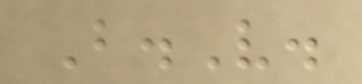B.V.
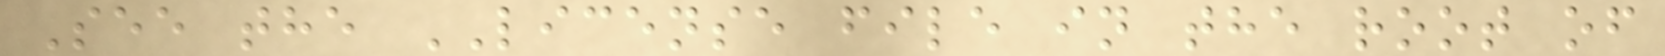See the LICENSE file in the root of
